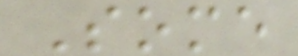Some
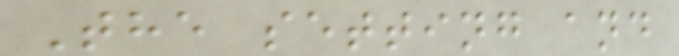The setting and
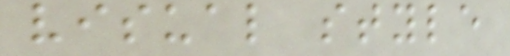visual style
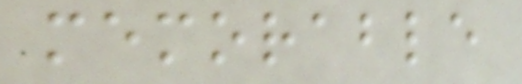memorable
